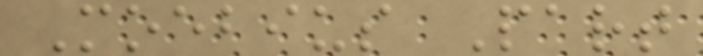Moebius Part
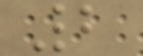2
